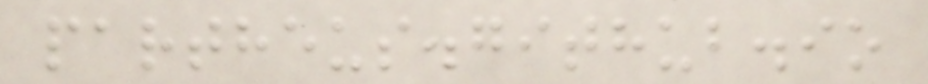partheus.github.io
